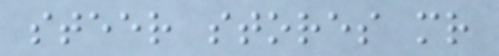steer stores mr
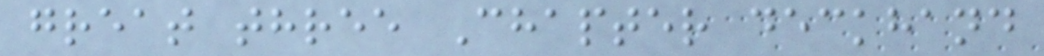great three Chapter deckhand
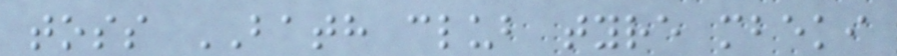toss BATH club tyre mbeki
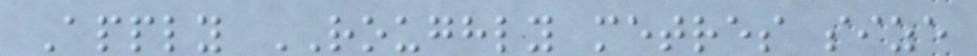Apply ROUGHLY metres size
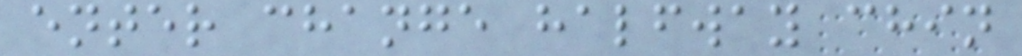enter change halfway chin
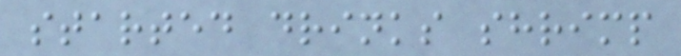started drinks shrimp
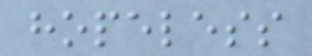hopeless
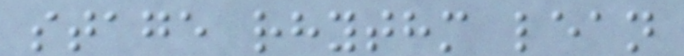stage rhythm lean
